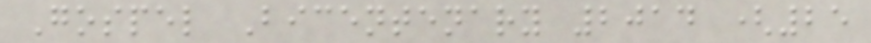Gospel Bicentenary 2014 (25
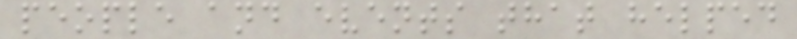people and events that helped
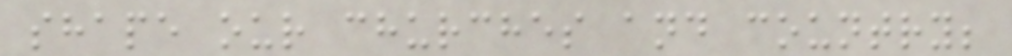shape our churches and country;
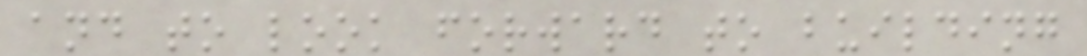and to look forward to building
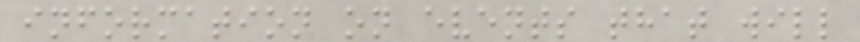information on events that will
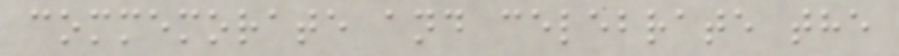commemorate and celebrate the
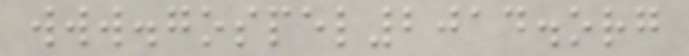www.gospel2014.org
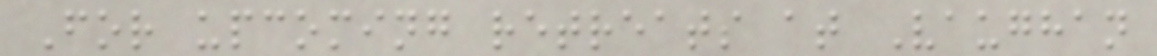For upcoming retreats at Vaughan
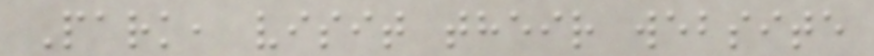Park, visit their website
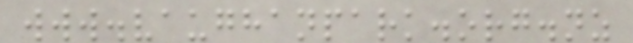www.vaughanpark.org.nz
